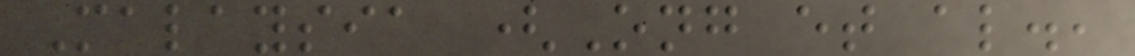Malaysia (Ong et al.,
